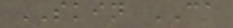SKIN CA
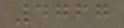4767
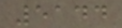5144
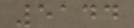5144
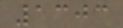1303
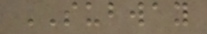SUBWAY
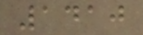1410
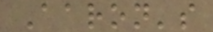Aaron's
